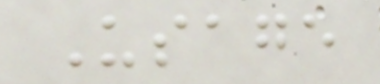Usage
